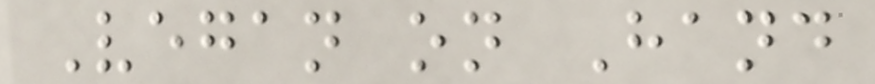Vegan on Hand
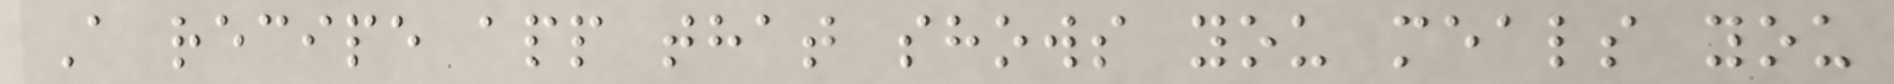A recipe app that shows you meals you
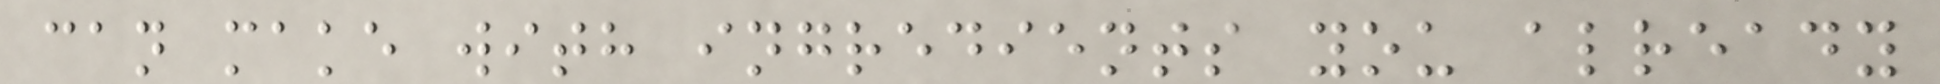can make with ingredients you already
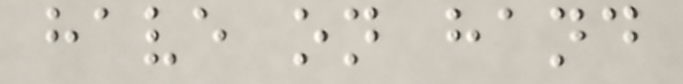have on hand
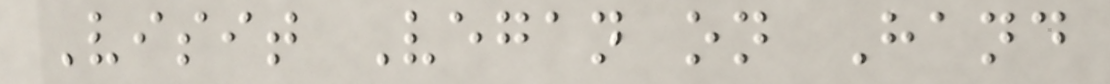Visit Vegan on Hand
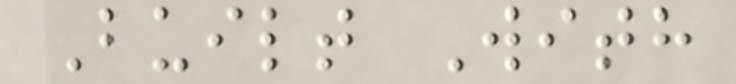Built With
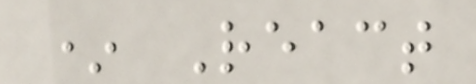* React
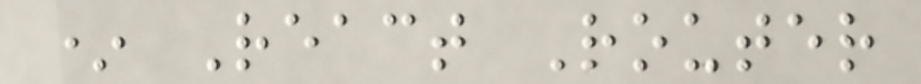* React Router
